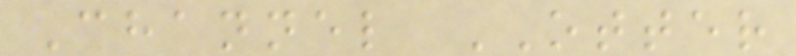Channel OTTER
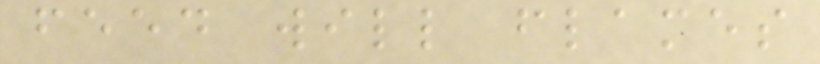feed will flames
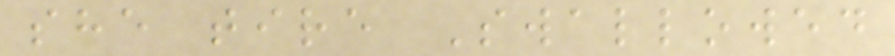she tire Swallowed
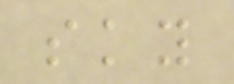sky
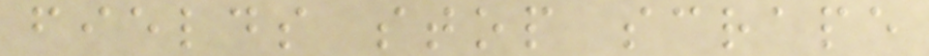fields stop scrape
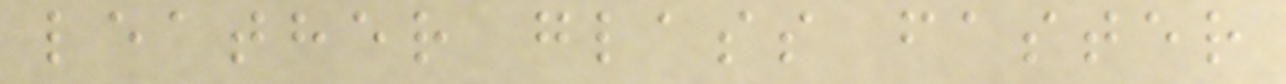leather glass faster
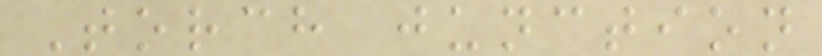Torch junction
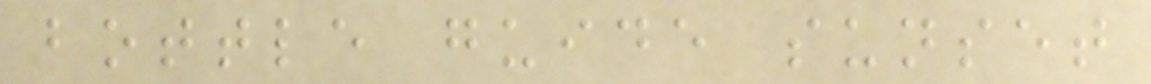bottle guide sunset
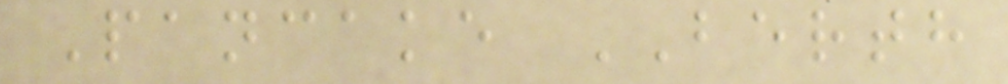Pancake BERTH
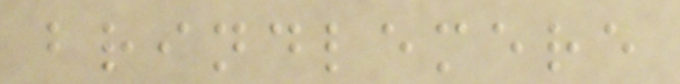brindlemere
